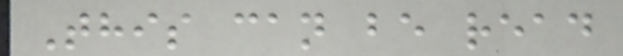This can be read
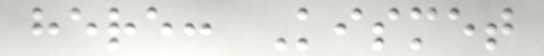here: Kismet
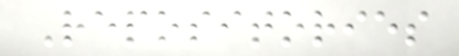Repositories
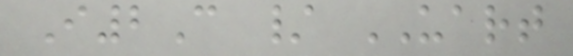I2C / UART
